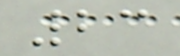23
